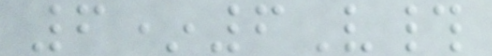6*6V#
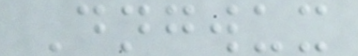Dngwux
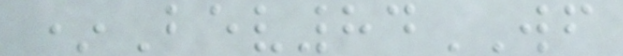*Bev84WF
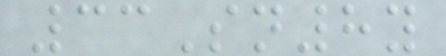33Sn8y
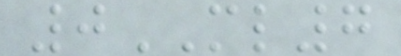0ML7
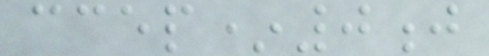ccep*0j
